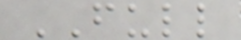FULL
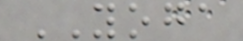YOGA
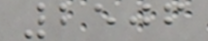2506
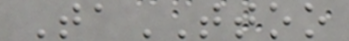TaTTOO
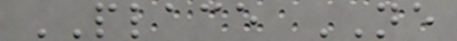PLACE NE
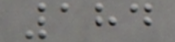184
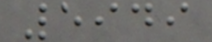5949
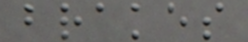brakes
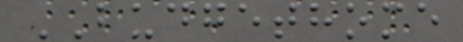BUDGETHOME
